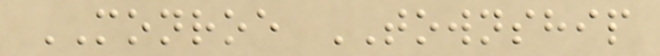MONROE TOWNSHIP
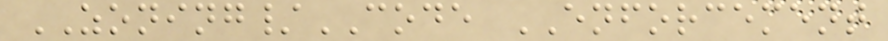ZONING/CODE ENFORCEMENT
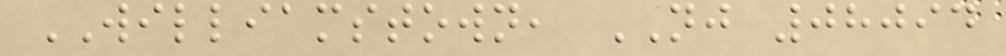WILLIAMSTOWN, NJ 08094
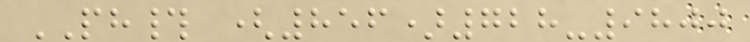PH# (856)728-9800
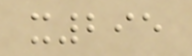x295
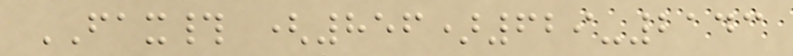FAX# (856)629-2143
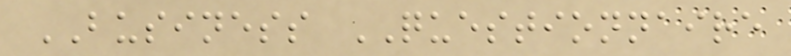BUSINESS QUESTIONNAIRE
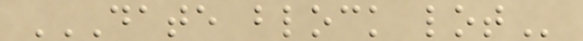DATE BLOCK LOT
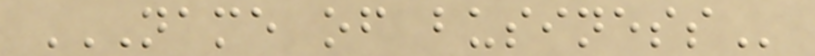NAME OF BUSINESS
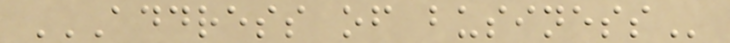ADDRESS OF BUSINESS
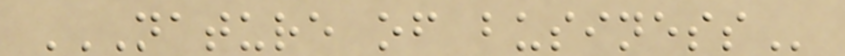NATURE OF BUSINESS
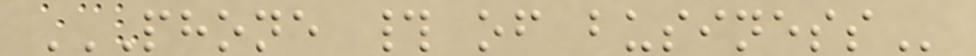PHONE # OF BUSINESS
